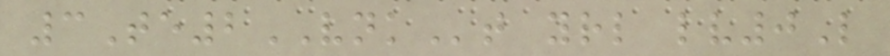3Te2VNKt yrl lv0L
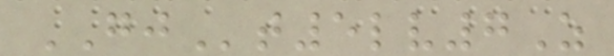GJt5lv7Z
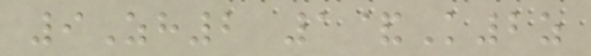9Zh2 1&K2z
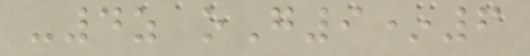-4z oG9*6
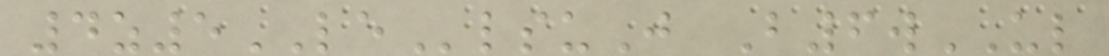4z5LElsuJ B6wUL
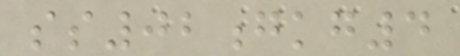ss02gkg4
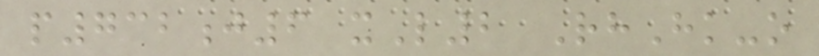p732j6 xL2 RhHk-o
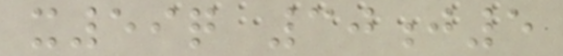x59q 30j5
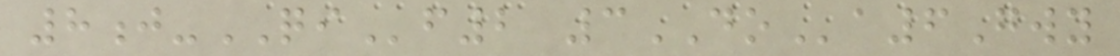8j-QIf2 3DOa6Gwy
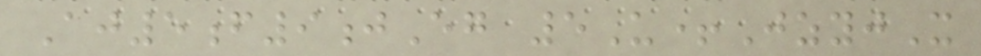Aj5f9jEg 5U+JzyjX
